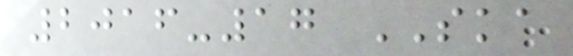2016-17 SKA
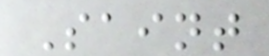Saint
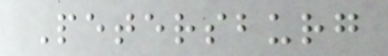Petersburg
